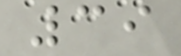39
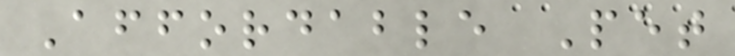Affordable Pet
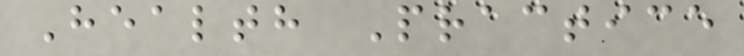Health Practice
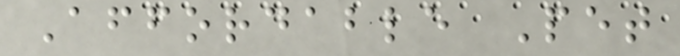Affordable Pet
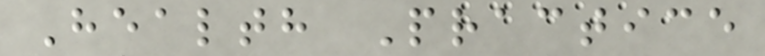Health Practice
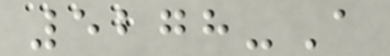5278-A
